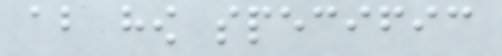about how specific
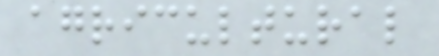agricultural
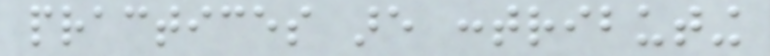practices are contributing
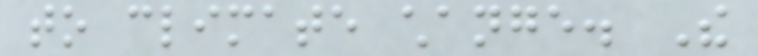to climate change. The
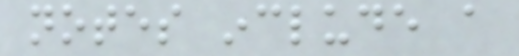notes include a
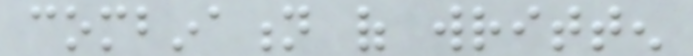combination of written
